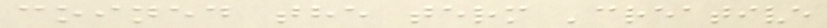coined the term 'creative
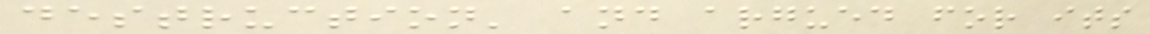destruction' and argued for its
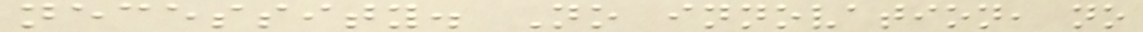necessity. No innovation, no
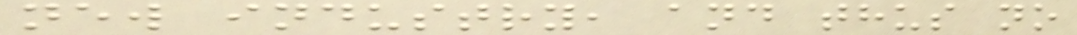new industry, and thus no
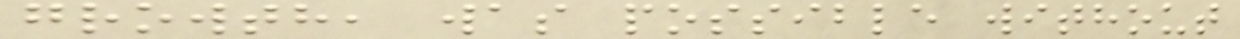growth, was possible without
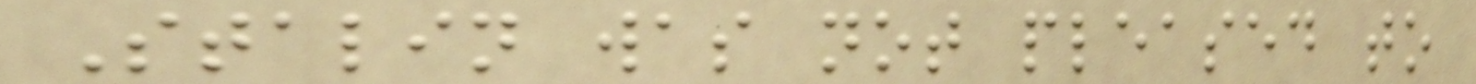Stalin was not pleased to
